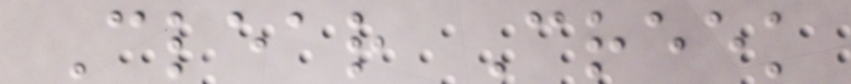Clear Creek
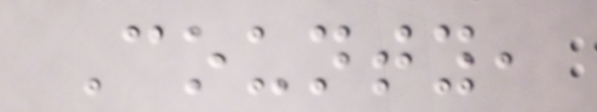County,
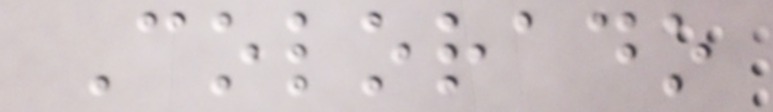Colorado
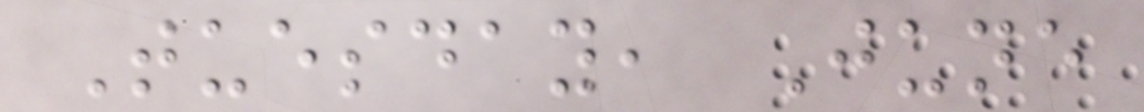Tuesday, June
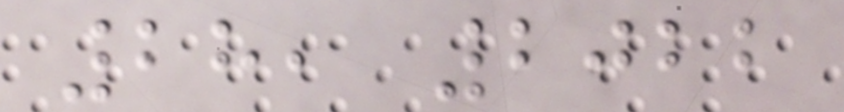28, 2022
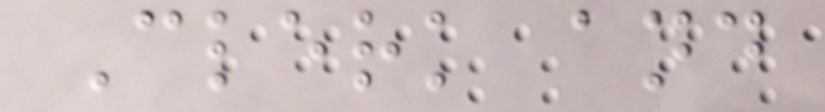Clerk and
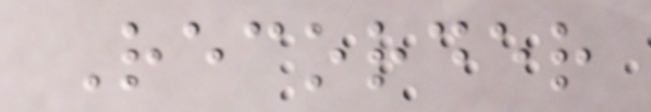Recorder
